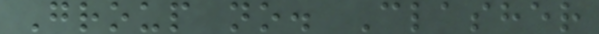Group no. Clasher
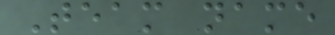Team name
